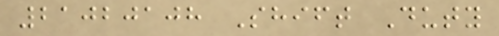21020108 Shift Duty
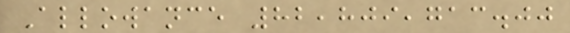Allowance 82,809,713.00
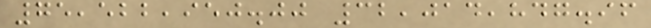75,522,950.00 32,014,847.96
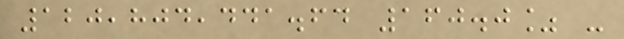120,804,441.64 160.0% -
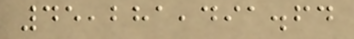45,281,491.64
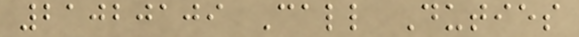21020109 Call Duties
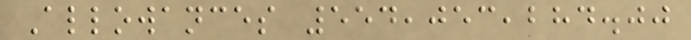Allowances 554,053,284.00
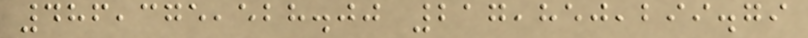486,375,528.00 217,850,299.79
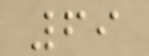69
